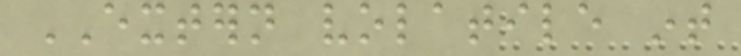EXTERN volatile int
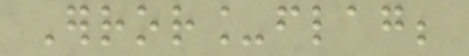Error_flag;
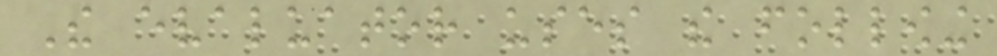The evaluator uses the following
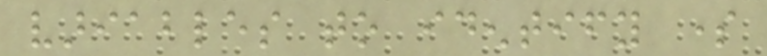variables to identify some
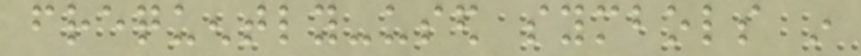frequently-used symbols in
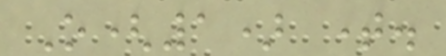O(1) time.
